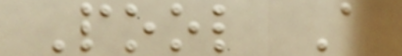Pool A
